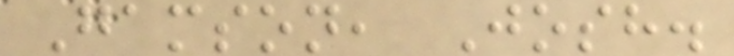Gamson, Josh.
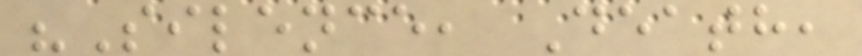"Silence, Death,
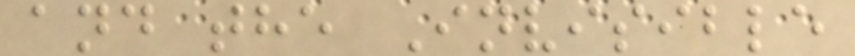and the Invisible
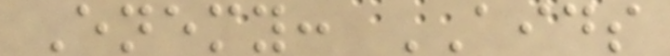Enemy: AIDS
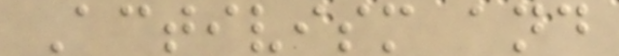Activism and
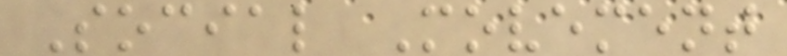Social Movement
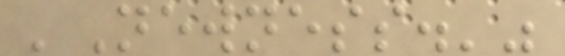'Newness.'"
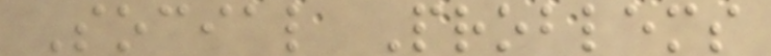Social Problems
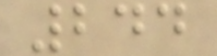244
